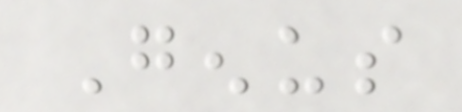Genus
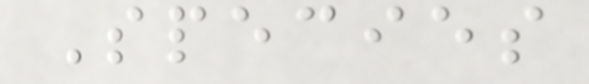Species
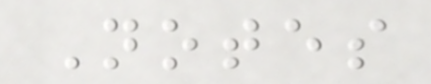Notes
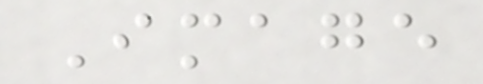Image
